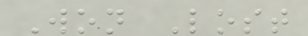Won Lost
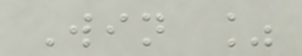Win %
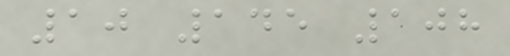10 145 108
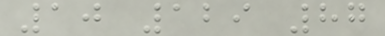10 129 87
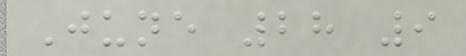June 28 9
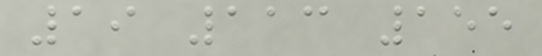19 113 155
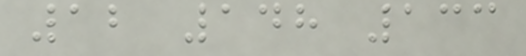12 148 133
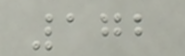172
